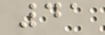41
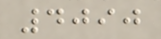4090
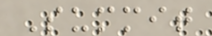Summit
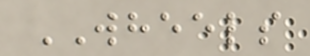WHEELS
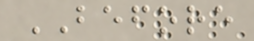BEFORE
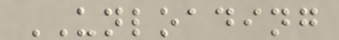UNLOADING
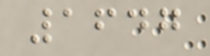1647
